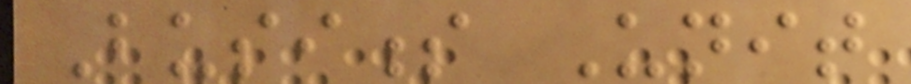Business Unit
